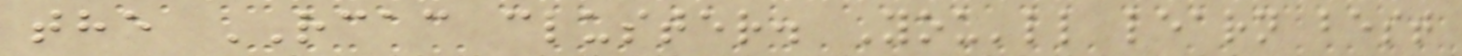the RCAC cluster. You'll learn best
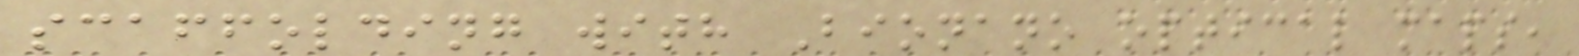scaffolding with Bionano optical maps,
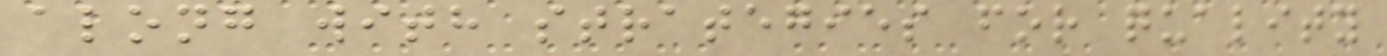along with strategies for quality
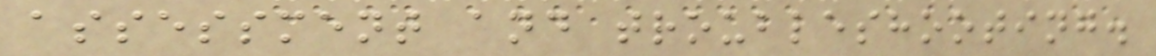assessment and troubleshooting.
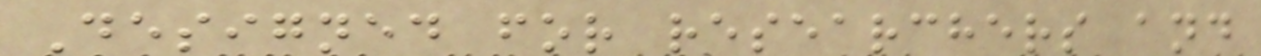Designed for researchers and
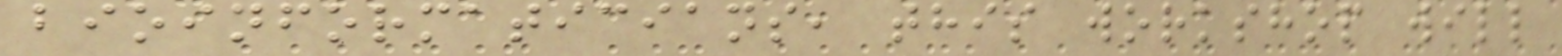bioinformaticians, this workshop will
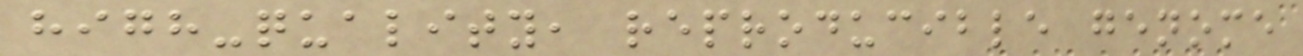high-quality, reproducible genome
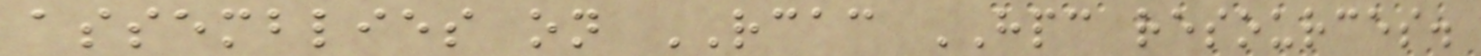assemblies on RCAC HPC resources.
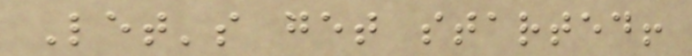Let's get started!
